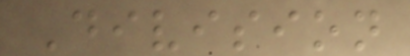Division
